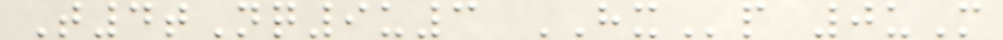T4tNq9u3 HXp 0uM
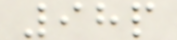98p
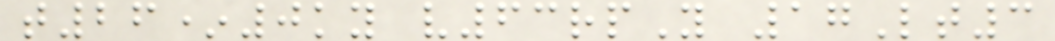t26*0ky v63rpY 17Lt3
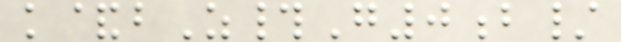k&bZ#G0b/
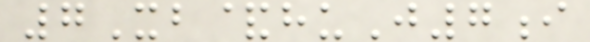7Xb&huJ7i
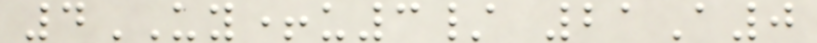4UY+u3/ 21A0
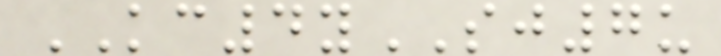KC4ySJ7u
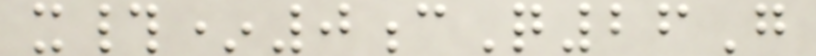x#*0cQ26G
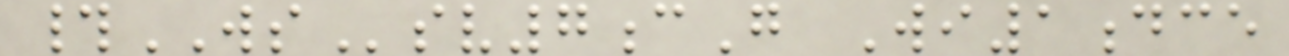#WSsv7cG Wi1dce
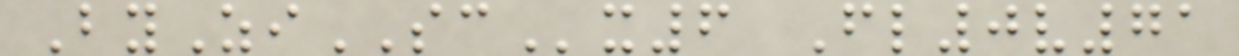ByZiSCx6 Fl0v71
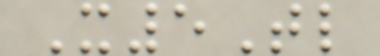X5Tl
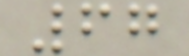67
